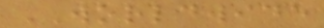WORLDWIDE
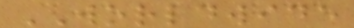WORLDWIDE
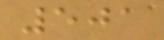501
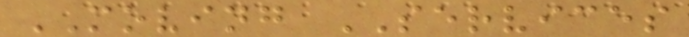MOVING SERVICES
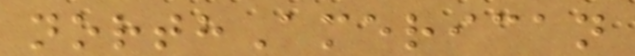northAmerican
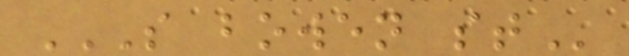S BOWEN ST
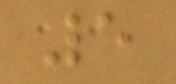5
